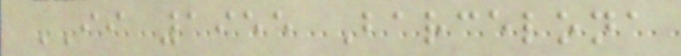II 1955 Barcelona
